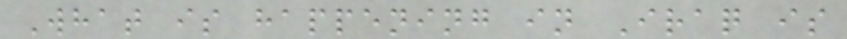What is happening in Iraq is
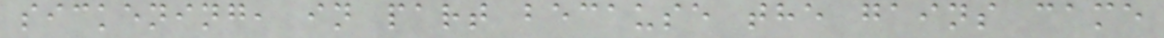sickening, in part because the gains came
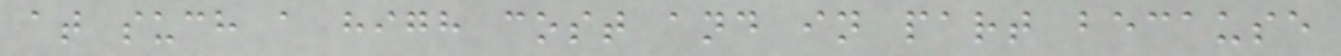at such a high cost and in part because
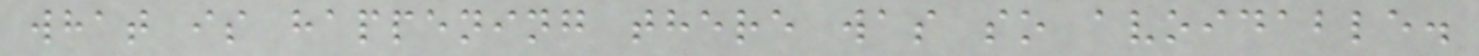what is happening there was so avoidable.
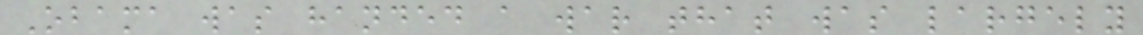Obama was handed a war that was largely
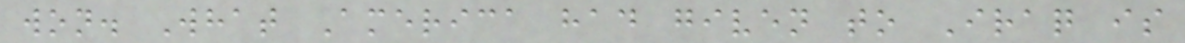won. What America had given to Iraq is
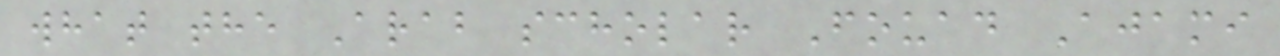what the Arab scholar Fouad Ajami
